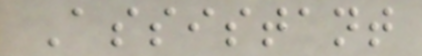Assistant
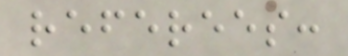referees:
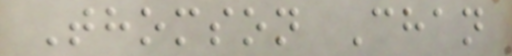Thomson Chan
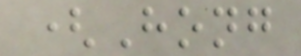(Hong
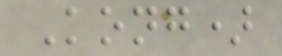Kong)
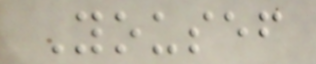Yousef
